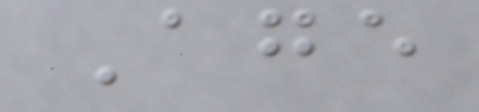Age
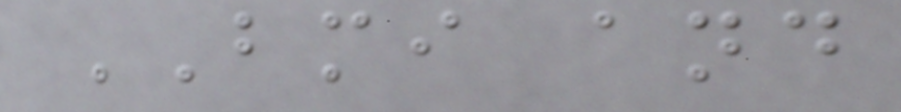BMI and
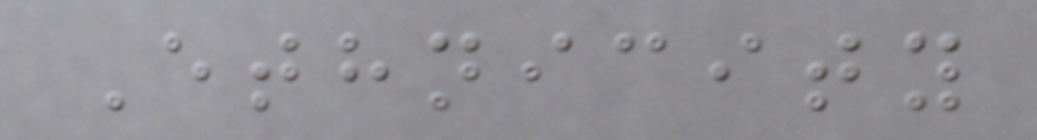Ethnicity
